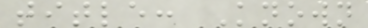title: Known
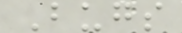Bugs
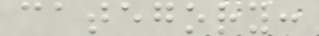category:
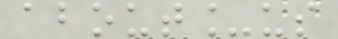about_us
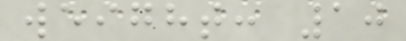weight: 10
